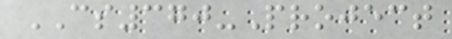CS370-Project
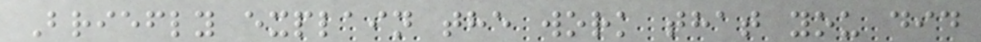Briefly explain the work that you did
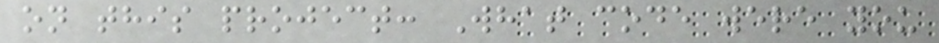on this project: What code were you
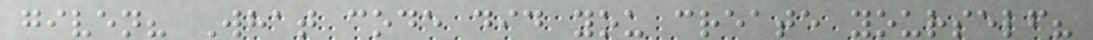given? What code did you create yourself?
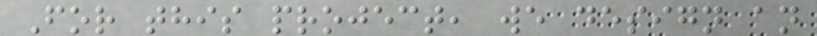For this project, we design an
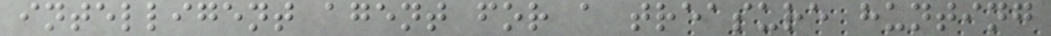intelligent agent for a treasure hunting
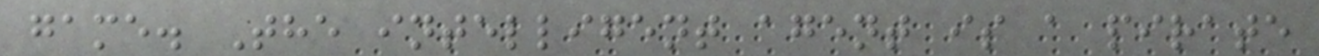game. The intelligent agent is a pirate
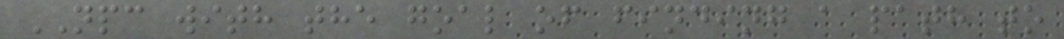NPC with the goal of finding a path to
